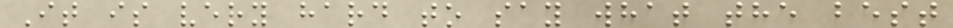It is very hard to say what the best
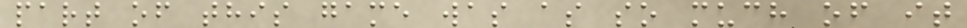part of this game was as so much of it
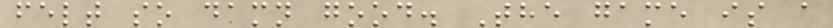felt so damn good. The game is a
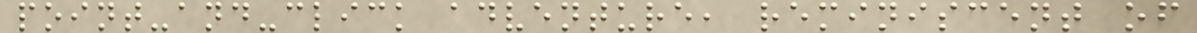point-and-click adventure, reminiscent of
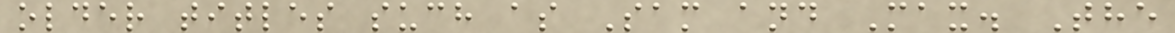older titles such as Sam and Max. The
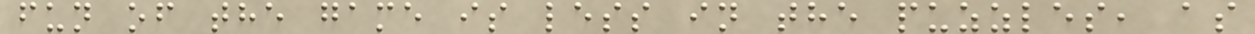fun of the game is less in the puzzles, as
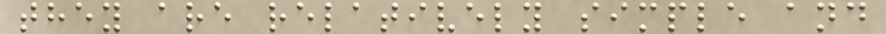they are relatively simple and
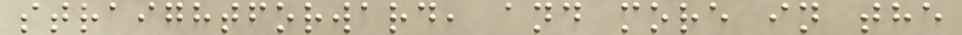straightforward, and more in the
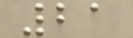21
